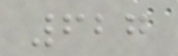627
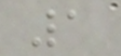1
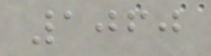1060
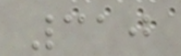310
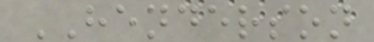HENDERSON
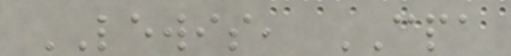LEWIS, CPA
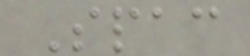Spac
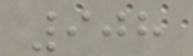908
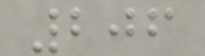206
